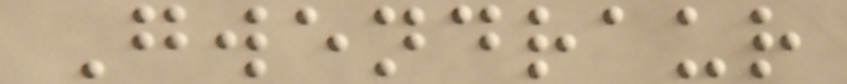Gwendraur
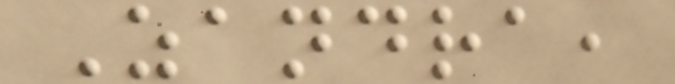Zandra,
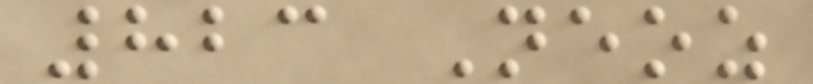823 Neoz
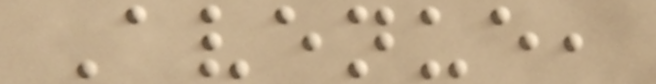Avenue,
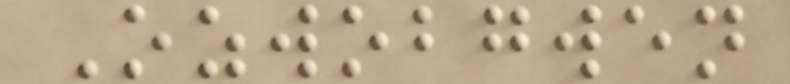Ozwobgwen
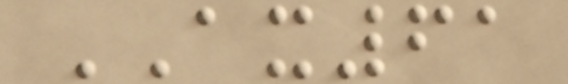AX61
